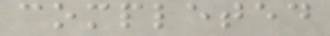completed
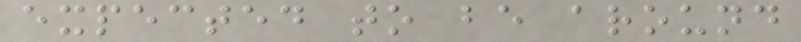expected to be around
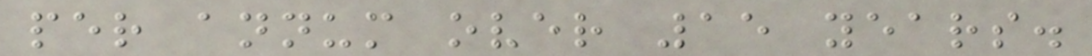per annum over 15 years.
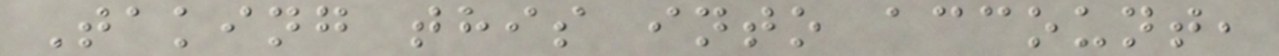Taking this into account,
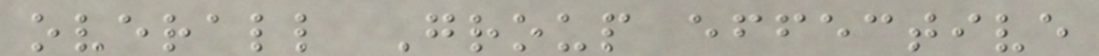overall Group effective
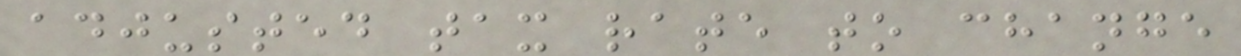adjusted tax rate to change
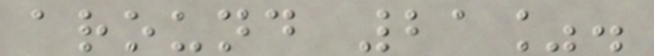around 21%.
